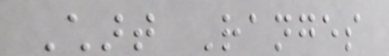Chart Ranges
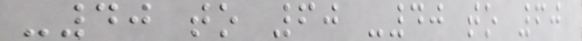-40 to 60 -40 to 60
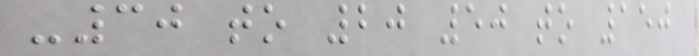-30 to 20 50 to 150
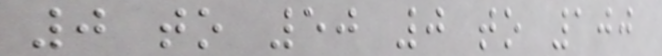0 to 50 0 to 100
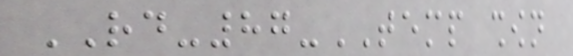RD-87-TEMP shown
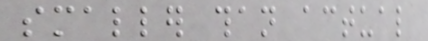smaller than actual
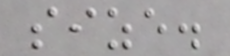size.
